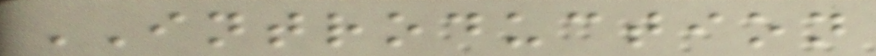INTRODUCTION
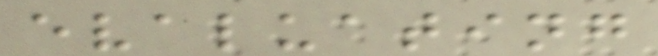evaluating
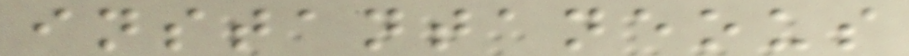instantaneous
